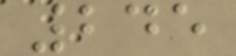245
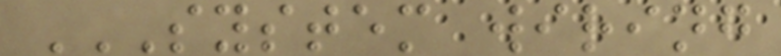SYSTEM WIRING
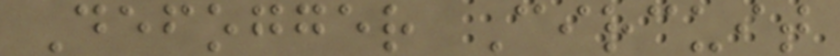Defogger Circuit
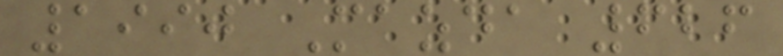1990 Mazda 626
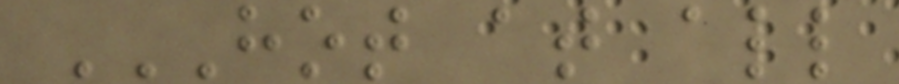HOT AT ALL
